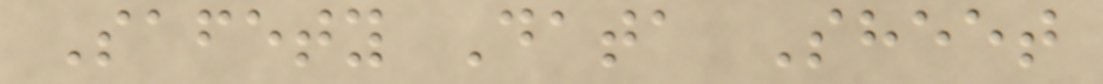Safety Data Sheet
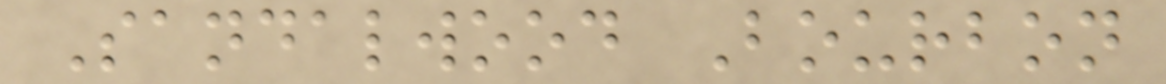Sandalwood Bourbon
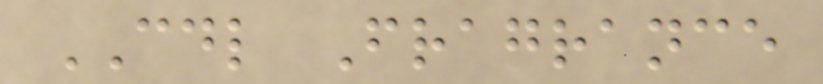CDL Fragrance
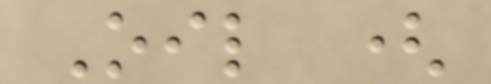Oil (
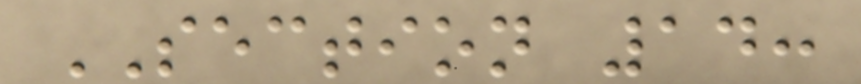SECTION 14:
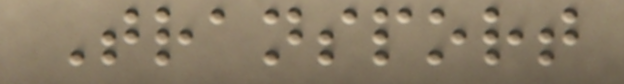Transport
